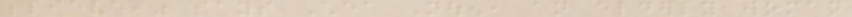believe," says Chea Nouen, an elderly woman
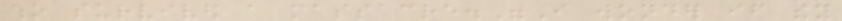who survived a massacre."I wonder if they
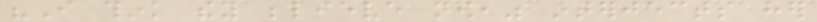"I think they believe now," interjects her
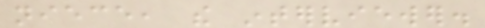niece, the interviewer.
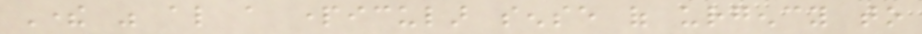There was also a particular sense of urgency to
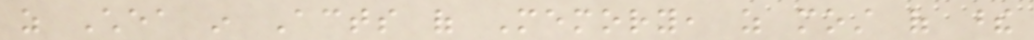as Chea in Acts of Memory, as most of these
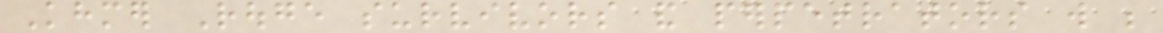Khmer Rouge survivors and perpetrators will be
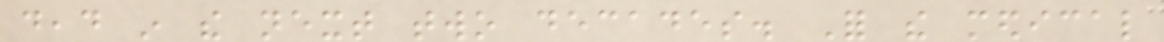dead in the next two decades. For the medical
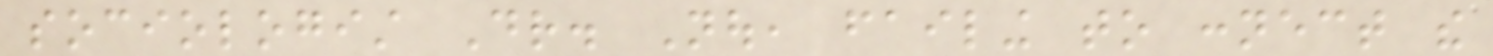sociologist Dr. Nou, failing to connect the
